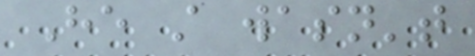He still wasn't
